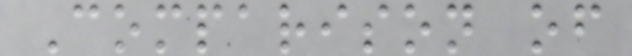Comparison of
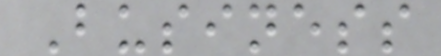Business
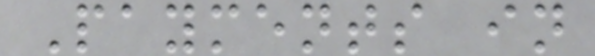Payments in
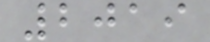2019
